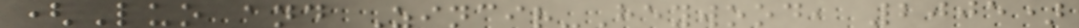(Luo and Zincir-Heywood, 2005)
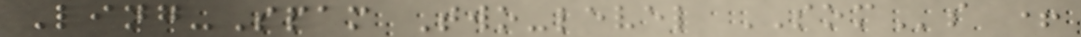Ling-Spam Two-level SOMs +
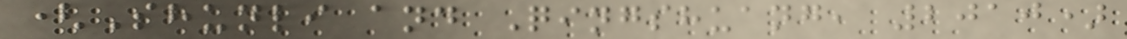(Shunli and Qingshuang, 2010)
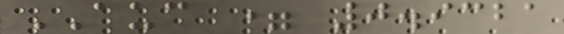AUC = 0.9321
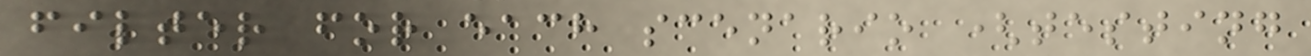filter for each scenario (testing
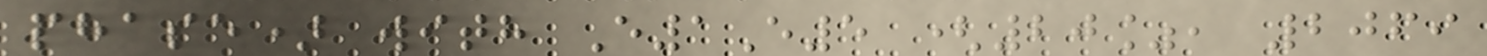phase) with E1E5 (20%, 2069
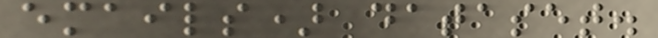emails) dataset.
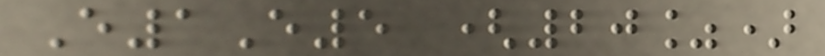E1E5 (20%)
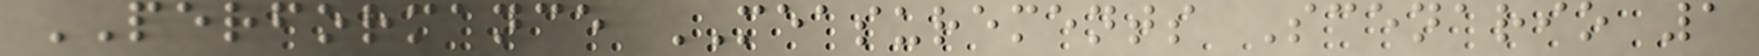PERFORMANCE MEASUREMENTS Scenario 1
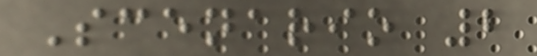Scenario 2
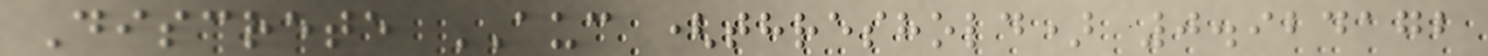Discrete AUC (threshold) 0.924172
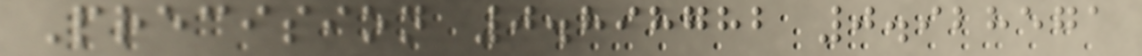Precision 0.898782 0.928571
